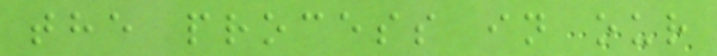the process in our
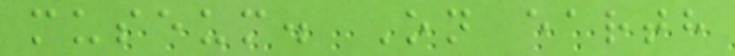museum. On earth
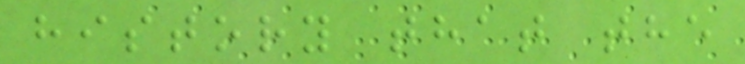history that the
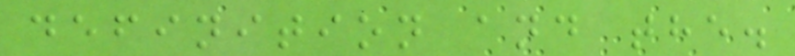definition and the.
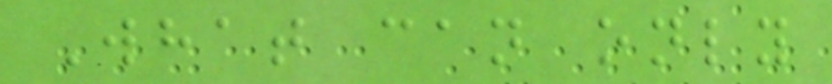What can only
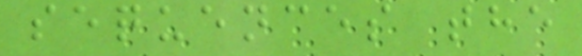sequences the
